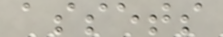assets
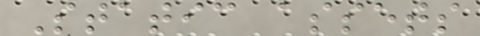Static assets
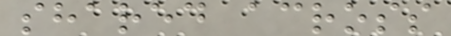shared across
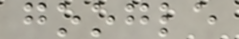google
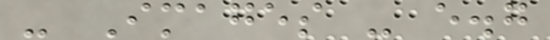- Images - e.g
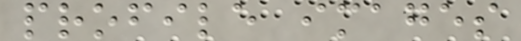profile images
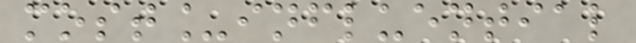most_influential
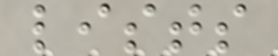lists
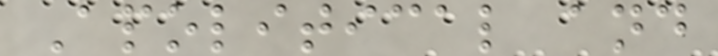Apolitical and
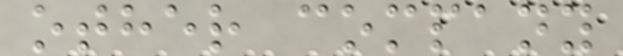other company
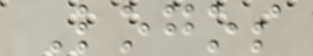Logos
